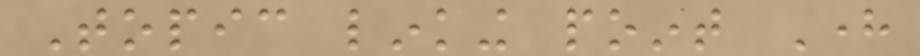Topic linking point Here
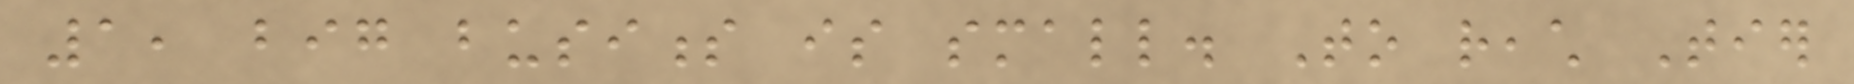1, big business is small. To reach Tier
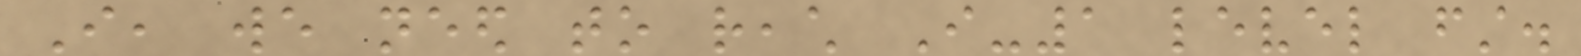I, we need to reach I-1 level first.
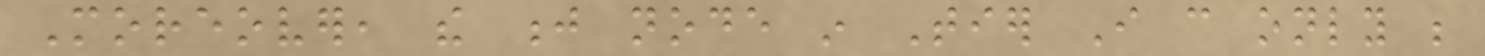Moreover, the j node in Tier I can only be
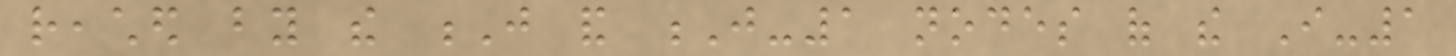reached by the J and J-1 nodes of the I-1
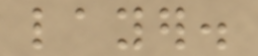layer.
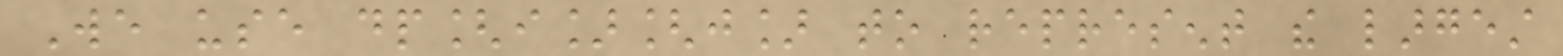We use dp[i][j] to represent the largest
